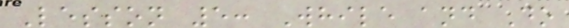Lesson 5: While and Do
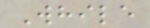While
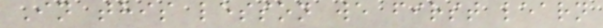In this lesson we first learn
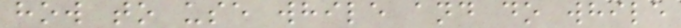how to use while and do while
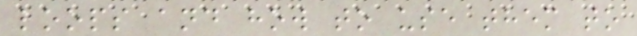loops and how to use them to
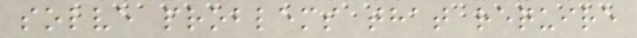solve problems that require
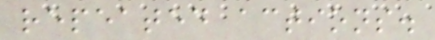repeated actions.
